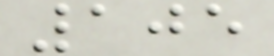105
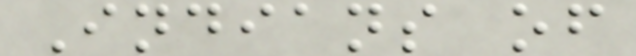Indians of
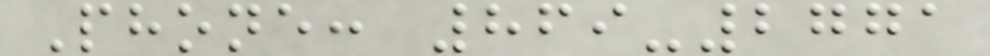Phone: 869-2771
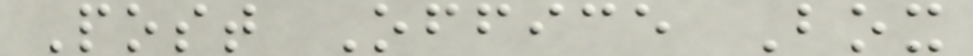Post Office Box
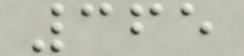365
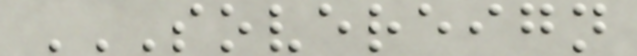SOVEREIGN
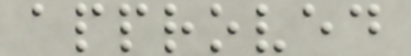approved
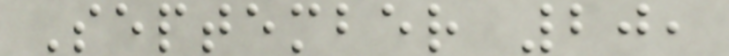September 20,
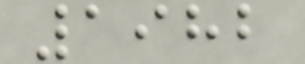1982
